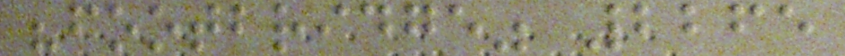"footbridge" 2265
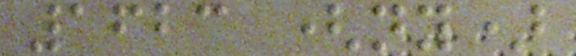1623 (ny)
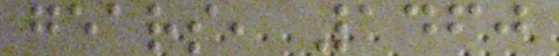gears, 1460
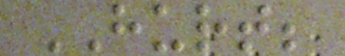HURT;
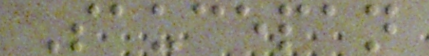Saucepan
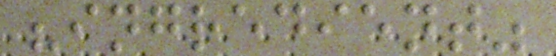"ingredient"
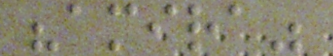"amira"
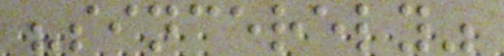"sincerely"
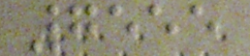7555
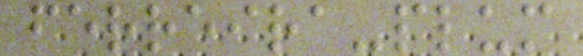ferreira-plum
